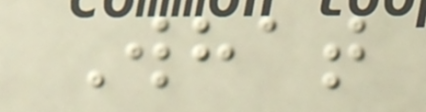What
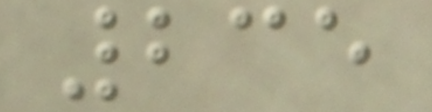235
